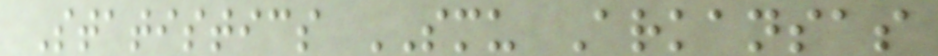Statistics SMU Arkansas
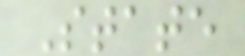State
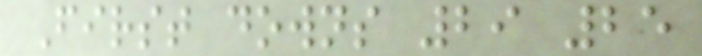First downs 29 25
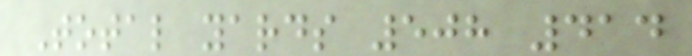Total yards 508 414
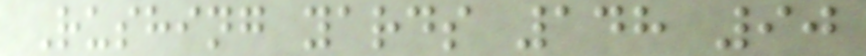Rushing yards 148 90
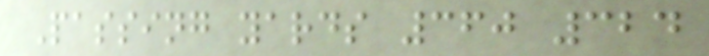Passing yards 360 324
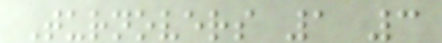Turnovers 1 3
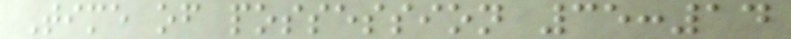Time of possession 35:14
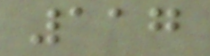117
